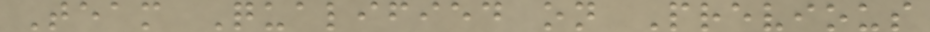Team Qualified on Previous
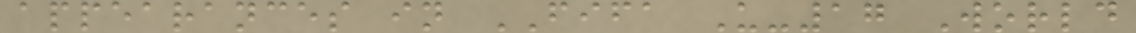appearances in FIFA U-17 World
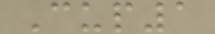Cup1
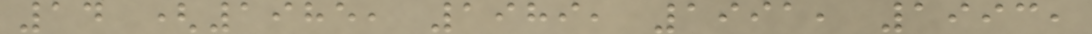14 (1985, 1989, 1991, 1993,
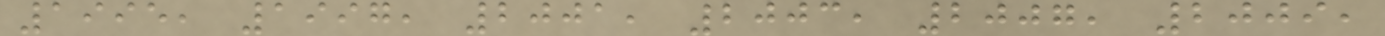1995, 1997, 2001, 2003, 2007, 2009,
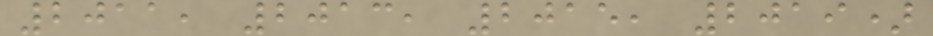2011, 2013, 2015, 2019)
